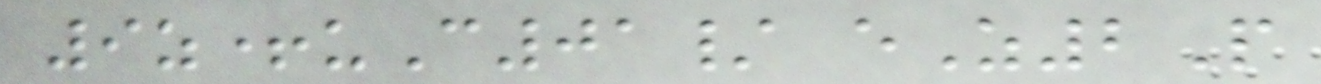9z+uC01/ eZ2P
